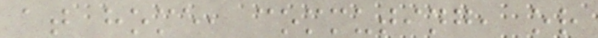at home, commuting, or
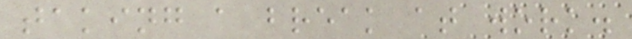taking a break at work.
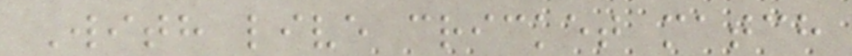With live cricket match
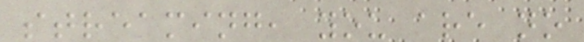streaming, you are no
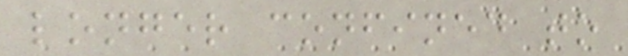longer confined to
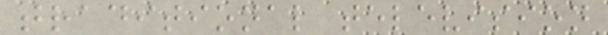traditional television
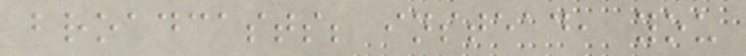broadcasts; instead, you
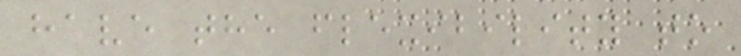have the flexibility to
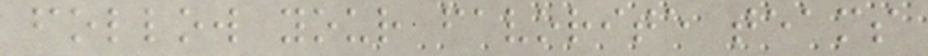follow your favorite teams
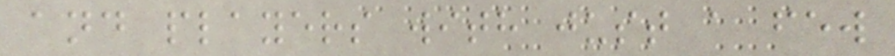and players with just a few
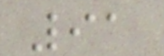91
